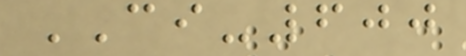CI-600
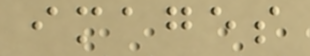images
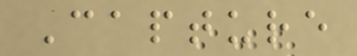Capture
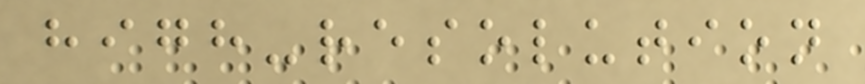high-resolution
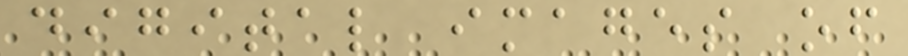digital images of
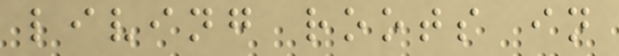living roots in
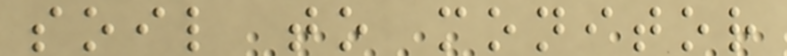soil to monitor
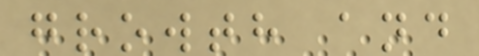growth and
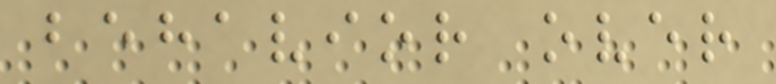behavior over
